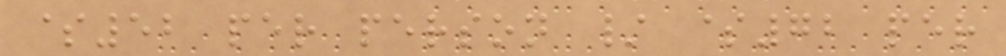$52 per person / $72 per
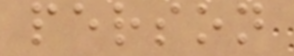person
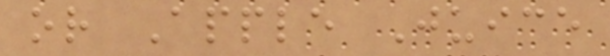or Apple Juice
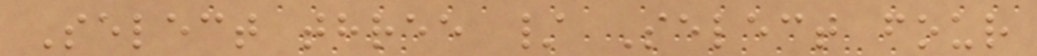Select three / Select four
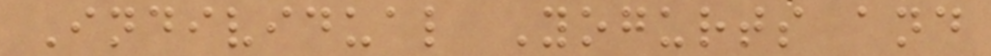Individual Yogurts and
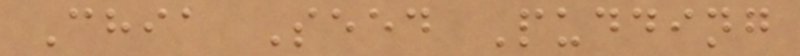Chia Seed Pudding
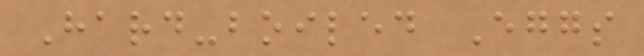Hard-boiled Eggs
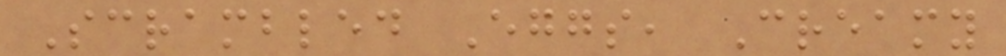Scrambled Eggs, Creamy
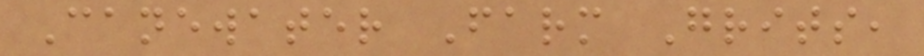Canewater Farm Grits,
